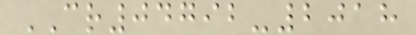CR04792-2018
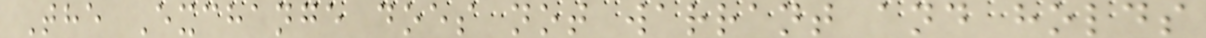The Exchange does not warrant and holds
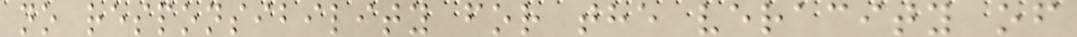no responsibility for the veracity of
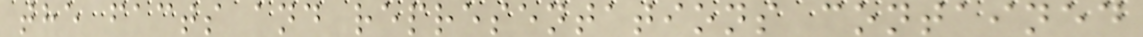the facts and representations contained
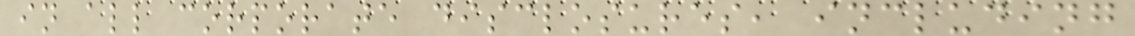in all corporate disclosures, including
